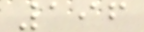196
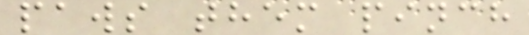paws them pinch
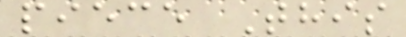piece This
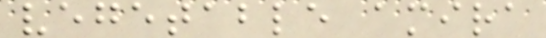vegetable amira
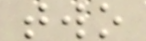two
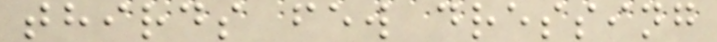thirds few dressing
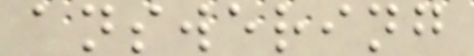answering
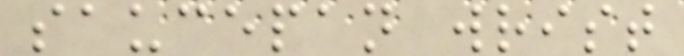saucepan wrist
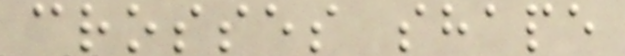crosses shape
